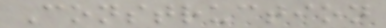Construction
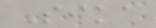Sika
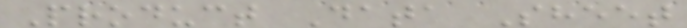Product Data Sheet
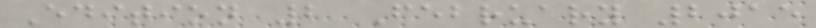Edition 2 February 2015
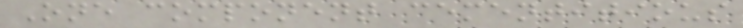One component cementitious
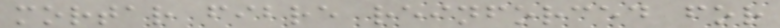mortar fibre reinforced for
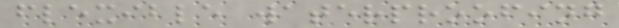flexible waterproofing
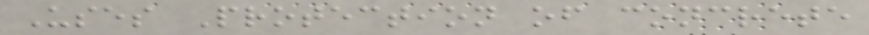Uses Protection of concrete
